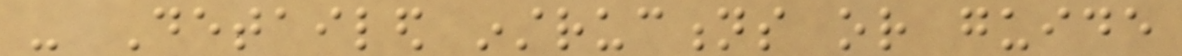- Detailed instructions or guide
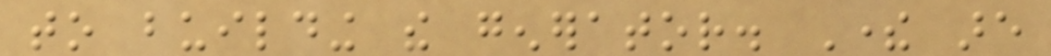to building the generator. There are
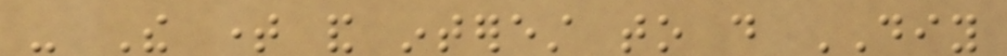- The time and interest to do DIY
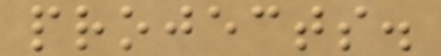projects.
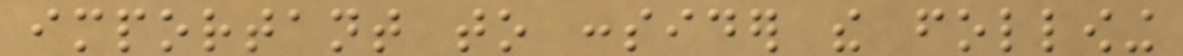important to consider the following
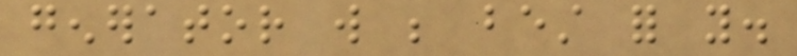generator will be best for you.
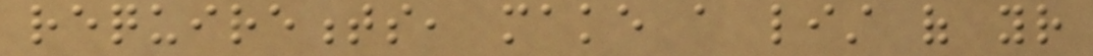requirements, make a list of your
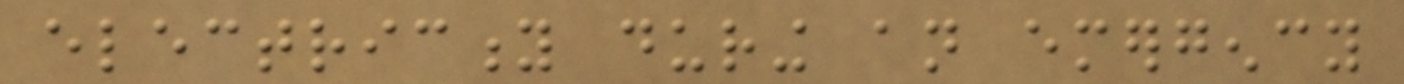electricity during an emergency
